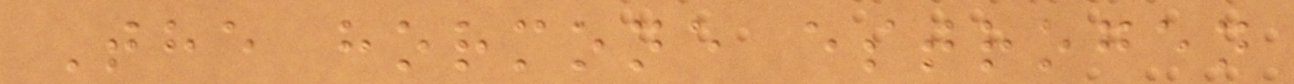The hormone estrogen
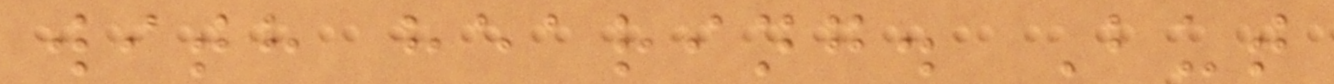with hearing. But
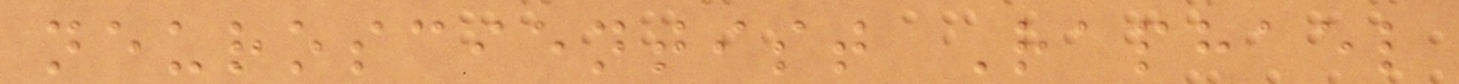neuroscientist Raphael
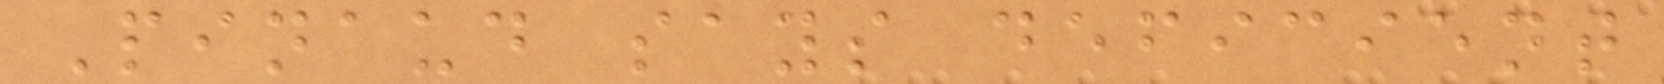Pinaud says deficient
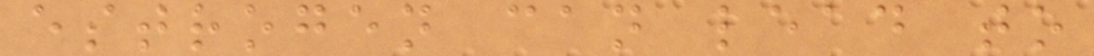estrogen can lead to
